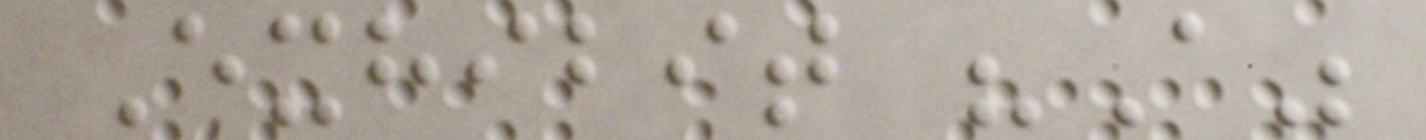Exhibit "A"
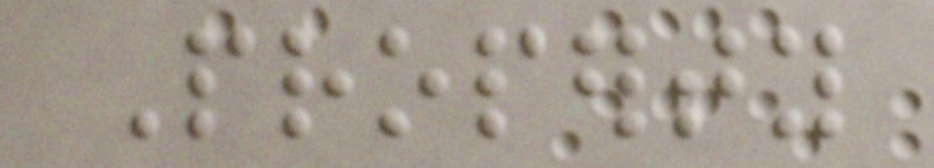Property
